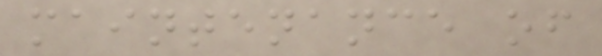maintenance of
